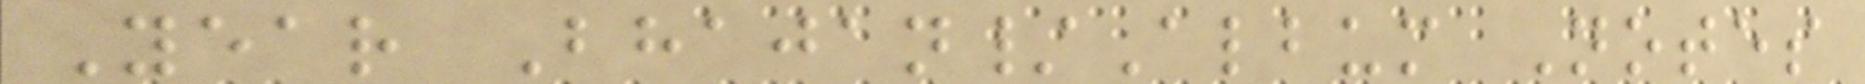Year Bhajan/Album Notes
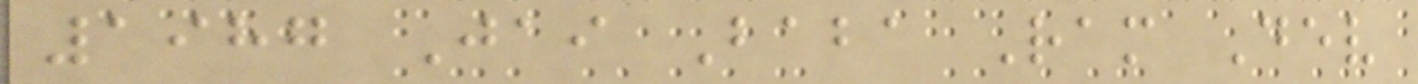1987 Jai Baba Ram Dev
